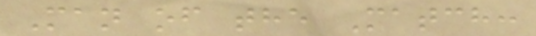Man of the Match:
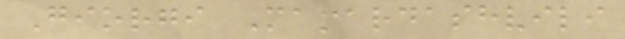Giorgi Mamardashvili
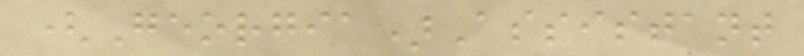(Georgia)Assistant
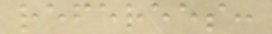referees:
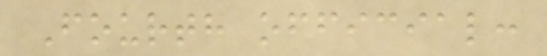Fourth official:
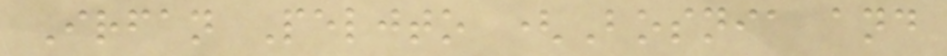Irfan Peljto (Bosnia and
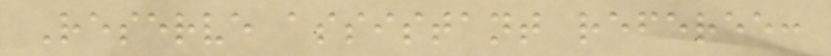Reserve assistant referee:
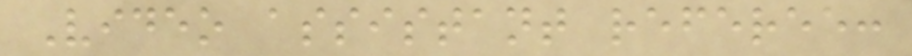Video assistant referee:
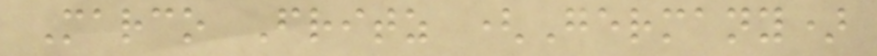Marco Fritz (Germany)
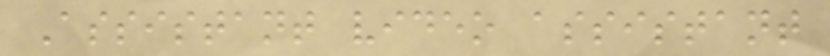Assistant video assistant
